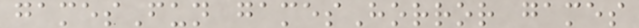gamesFun gamesHorror games
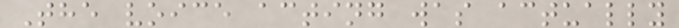The voice acting was actually
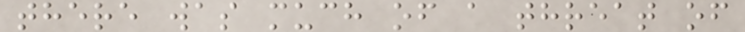there was much of a threat of
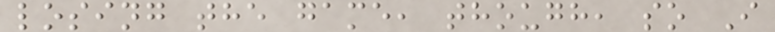losing the game, though, so I
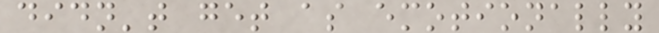didn't get as emotionally
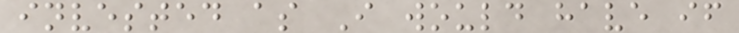invested as I would have if
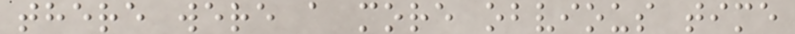there were a more obvious time
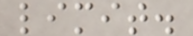limit.
